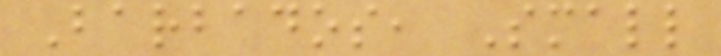Barbados, Small
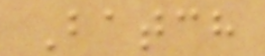Batch
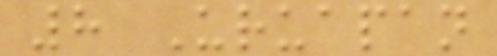8 Uruapan
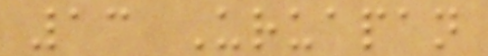13 Uruapan
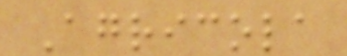Agricola
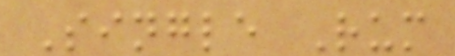Single Rum
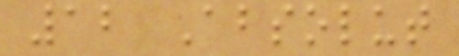12 Absolut
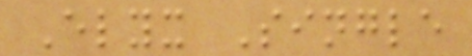Elyx Single
